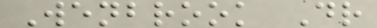Wenbrook Dr
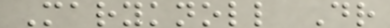Maryknoll Dr
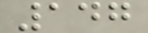147
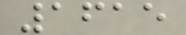1615
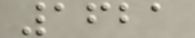1621
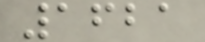1621
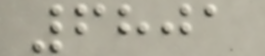6801
